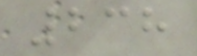238
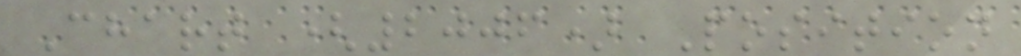Chart (2006) Position
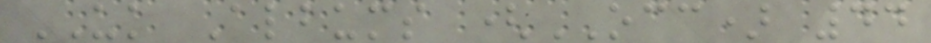UK Albums (OCC) 44
